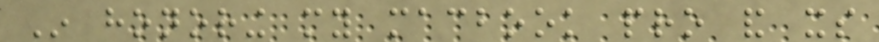In honoring my macbook pro and its
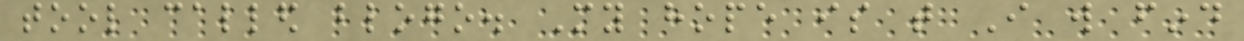tool called blogo. My hope is that I will find
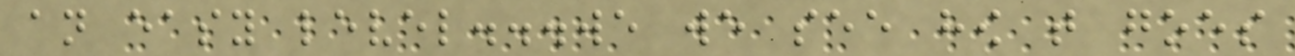an easy level...we we see how that goes
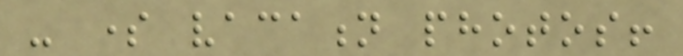- some vacation photos!
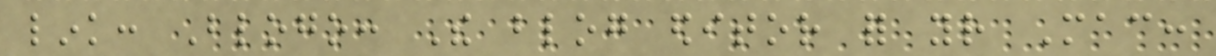link: Blogo: The blog editor for your Mac:
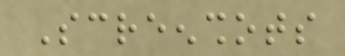Screenshots
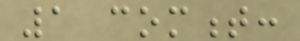1 comment:
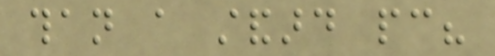than a standard pc?
